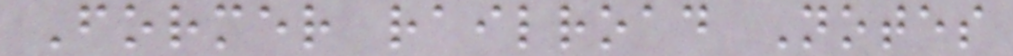Former railroad Notes
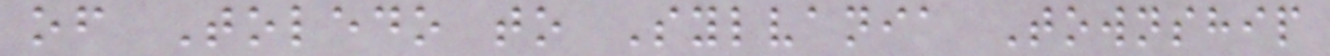of Toledo to Sylvania Township
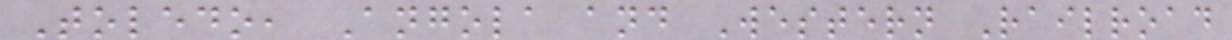Toledo, Angola and Western Railroad
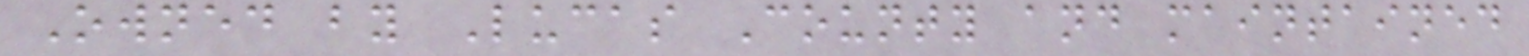Owned by Lucas County and maintained
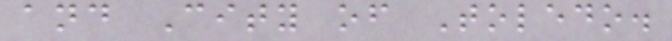and City of Toledo.
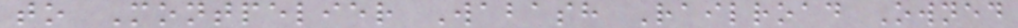to Montpelier Wabash Railroad Owned
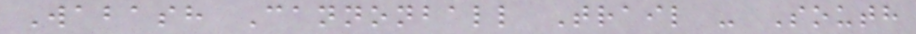Wabash Cannonball Trail - South
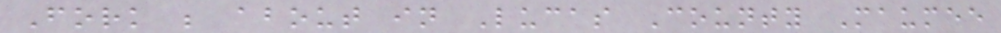Fork ; about in Lucas County Maumee
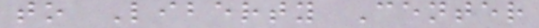to Liberty Center
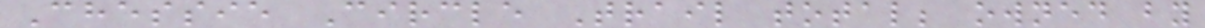Chessie Circle Trail total; owned by
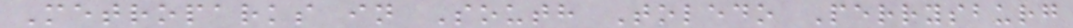Metroparks in South Toledo Perrysburg
